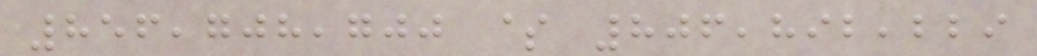856,708,700 $ 806,892,229
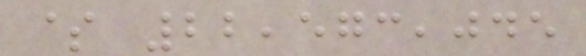$ 22,573,045
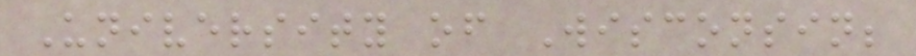University of Wisconsin;
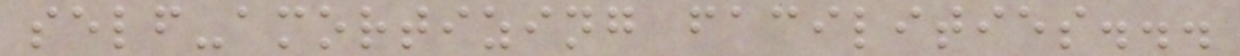self-amortizing facilities...
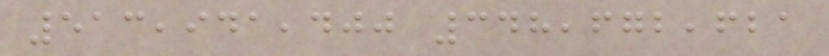513,941,400 348,672,621
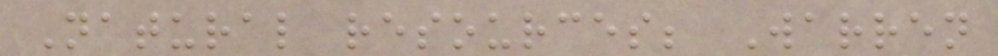Natural resources; Warren
